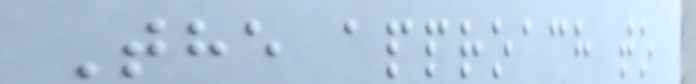The approach to
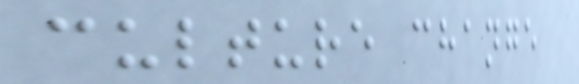culture change
